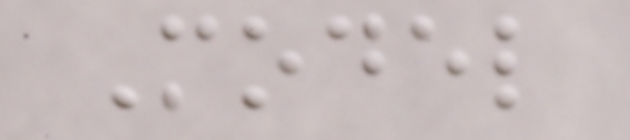Model
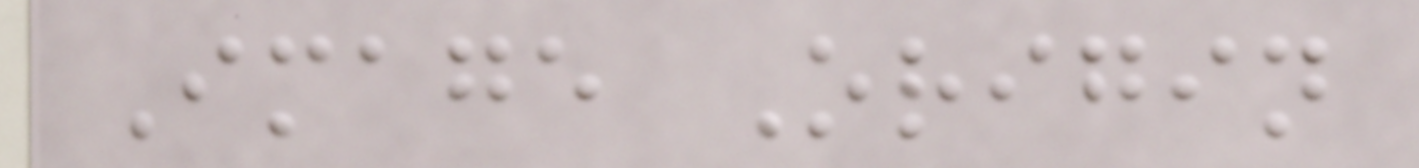Image Origin
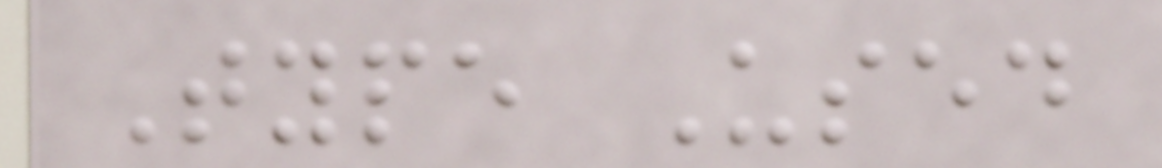Type Used
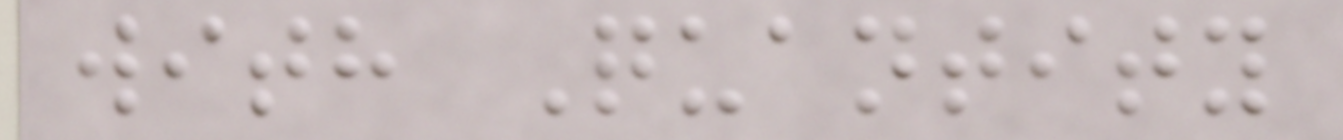with Quantity
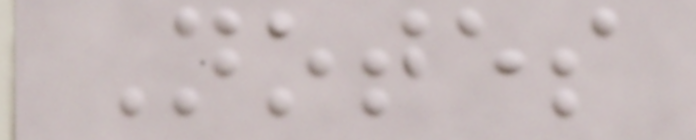Notes
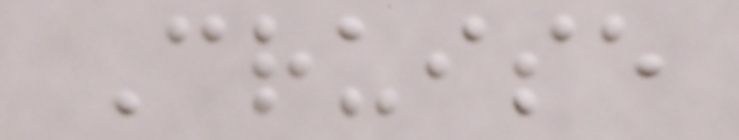Cruise
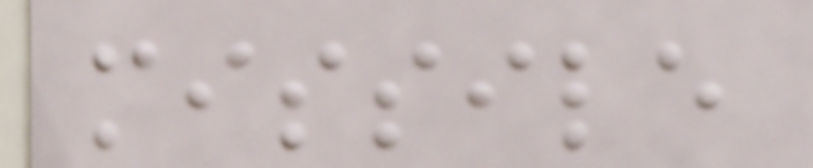missile
